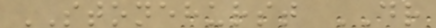STONEHURST DR
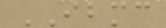IBMC
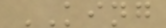KING
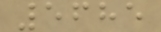5685
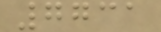7731
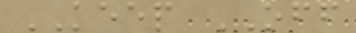KEEP OFF
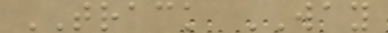TRACK WAY
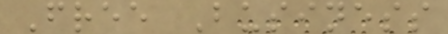Free Business
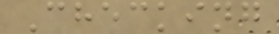Checking
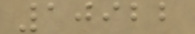10922
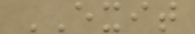EXIT
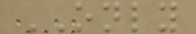ONLY
